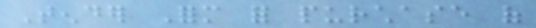Tender Form for purchase of
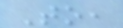To,
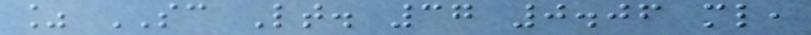% SC Lt. 37 0.06 ml,
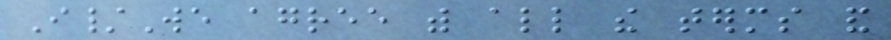I/We agree with all the terms and
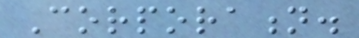Corporation.
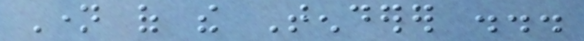Name of the Tenderer ...
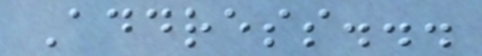Address...
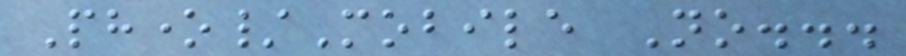Phone/Mobile No...
